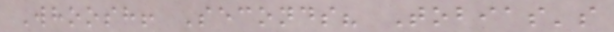Whoosh! Seconds? Tobias's
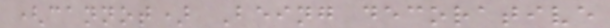(cannot) Being decorative
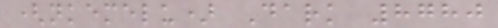(nkemelu) Dark 8780
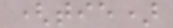(tie)
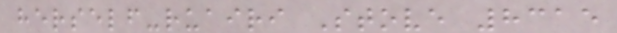herself-ruairi Stove 8315
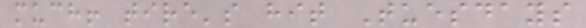much! tire's hit Tuesdays
